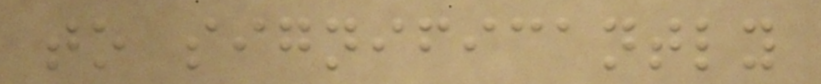to significantly
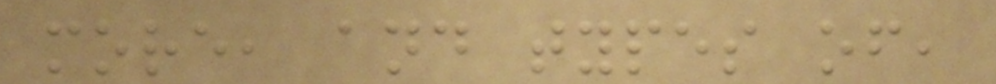more, and types of,
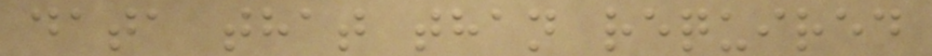data that than required
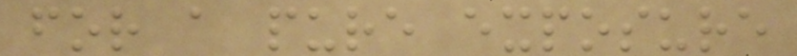for a pure exposure
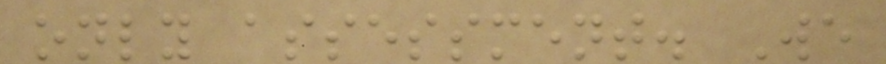only assessment. We
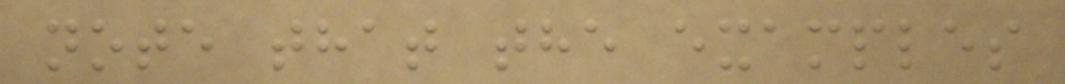note that the examples
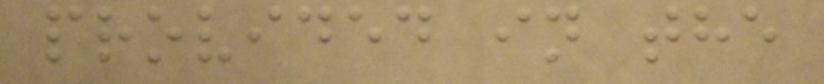provided in the
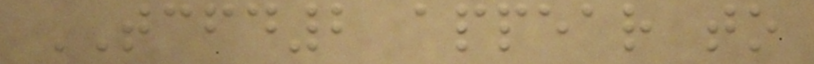TCFD2 appear to
